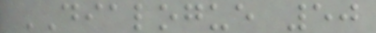DIALOGUE 50
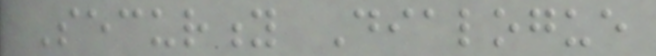Security Dialogue
